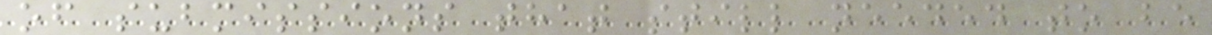of submissions that still needed to be
